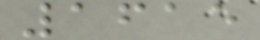1615
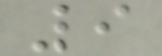9
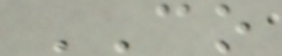CO
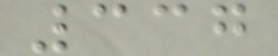337
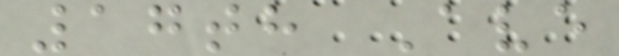17th Ave
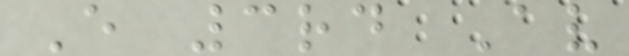E 3rd Av
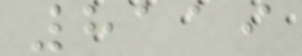8119
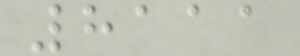8111
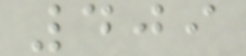409
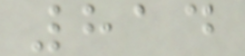814
